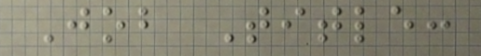Job Title:
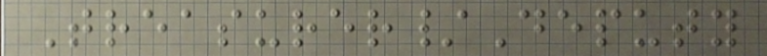Treasurer/Deputy
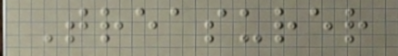Treasurer
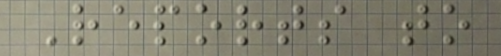Reports to
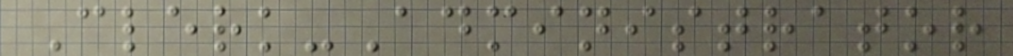Clerk-Administrator
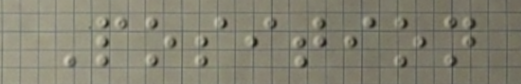Position
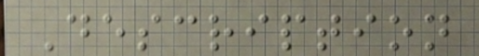Description
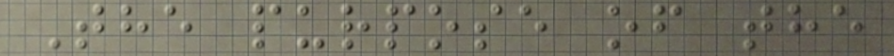The purpose of the
